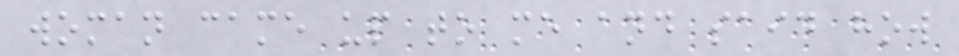woman came up to me and said how
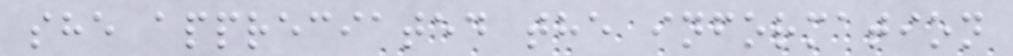she appreciated the information
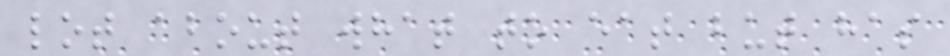lot about what to eat but has
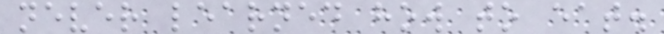never learned how to eat.
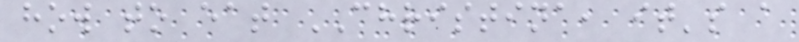how to eat CHRISTINA, it's a
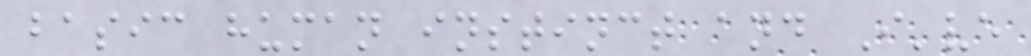basic human instinct and I've
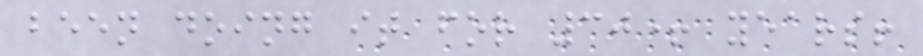been doing it for 30+ years!
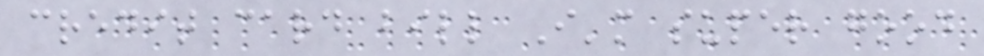credit card bill I'm super good
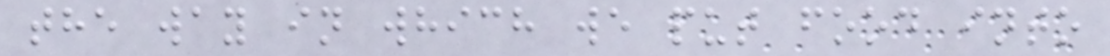the way in which we put food into
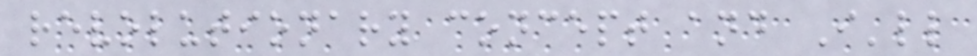revolutionary concept and I'll
